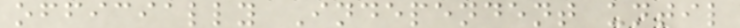officially Independent until
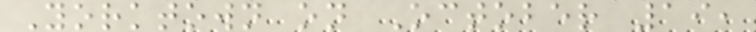Yorktown on October 19,
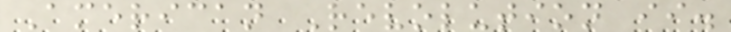American Revolution ii.
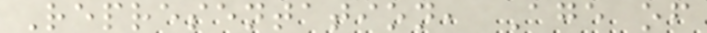Representation, Age of
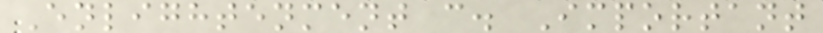Enlightenment c. Important
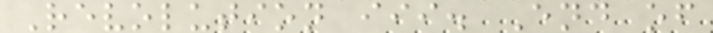Revolution iii. End of
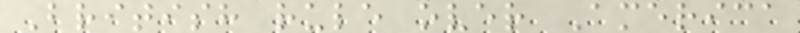British rule over America
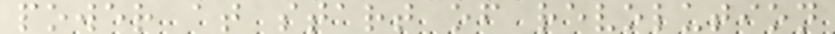power at start of revolution
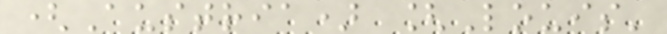(Austria) [Louis'
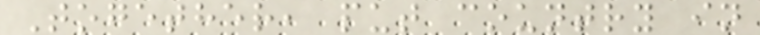Together, put country in
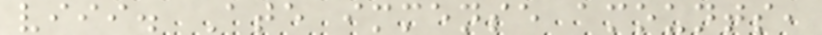viii. Ate immense amounts,
